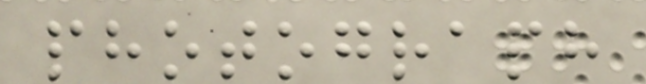photograph
